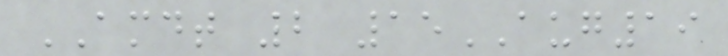AMDT 2 15AUG19
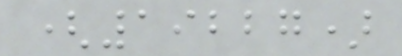(19227)
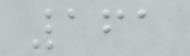161
